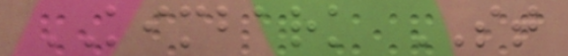KIMBARK ST
